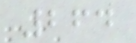264
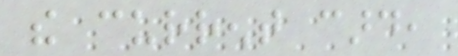the current card,
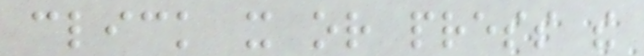click it or press the
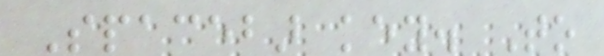Spacebar key. To
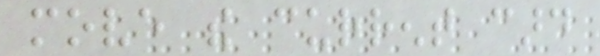move the current card
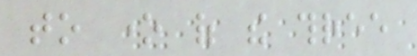to one of the three
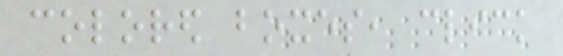colored boxes, click
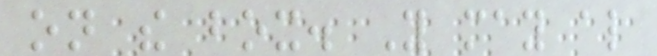on the box. You may also
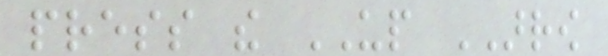press the UP ARROW
